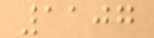1107
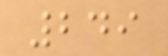249
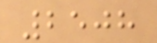2508
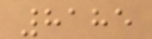8185
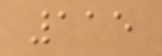115
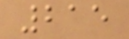215
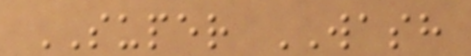SUPER WASH
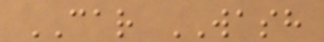CAR WASH
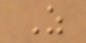Z
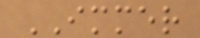IMMER
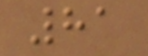81
